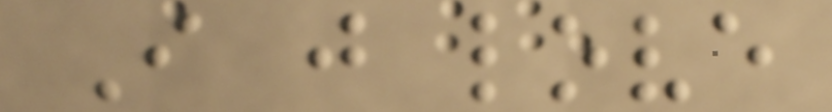I just love
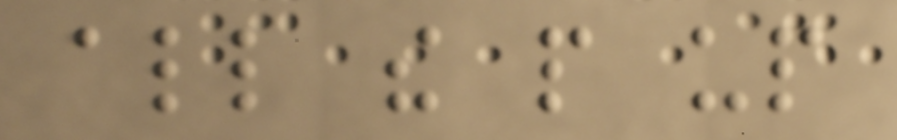all the people up
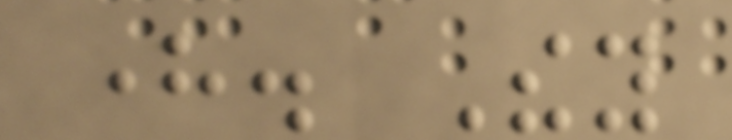here. They
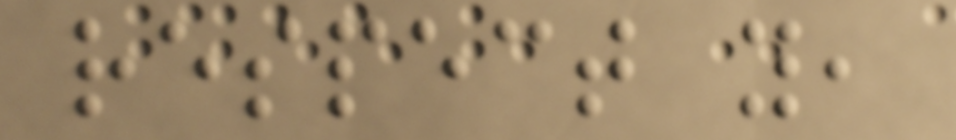respect you,
